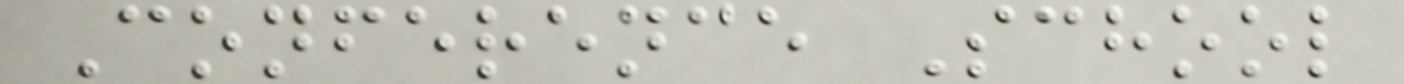Conference School
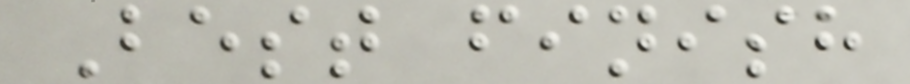Best finish
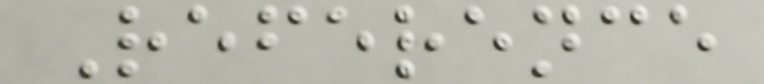Reference
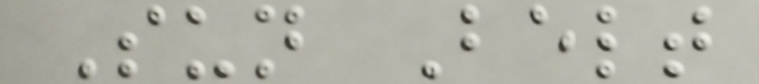Sun Belt
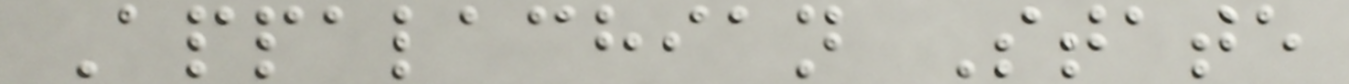Appalachian State
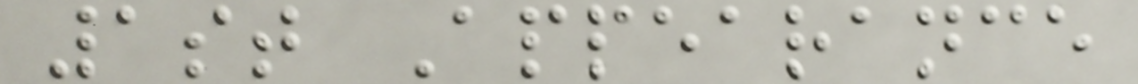1st Appearance
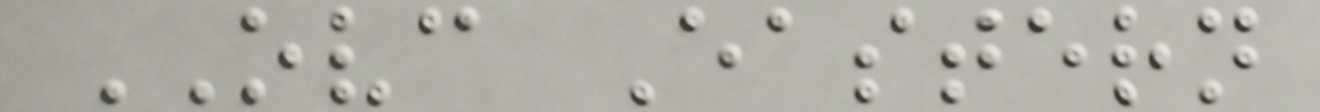OVC Eastern
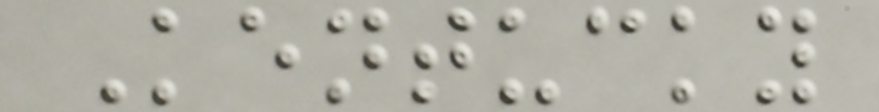Kentucky
